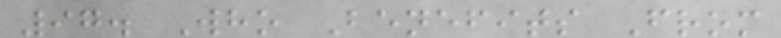97. Who Benefits From
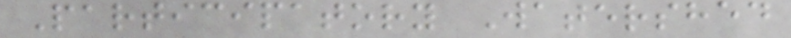Participatory Watershed
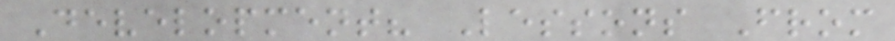Development? Lessons From
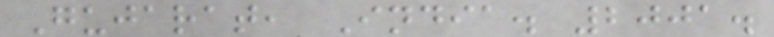Gujarat, India. 2001.
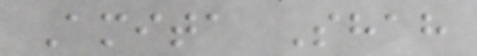Amita Shah
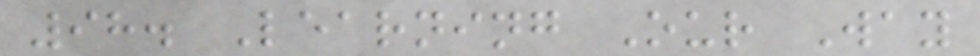98. Learning Our Way
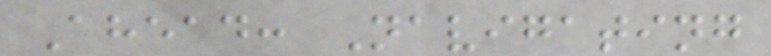Ahead: Navigating
